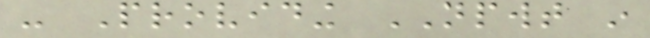- Providing NPWT in
